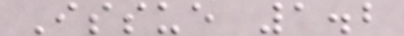Issue 1.2
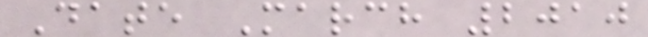Date March 2010
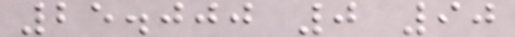25.000 0 90
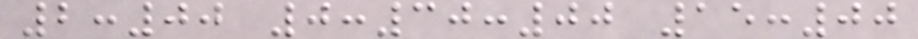2:00 0:30:00 15:00
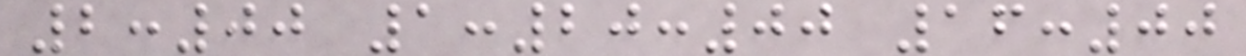2:00 1:20:00 16:00
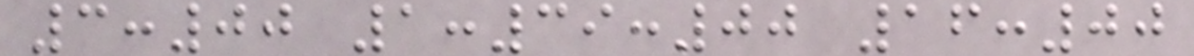3:00 1:39:00 16:00
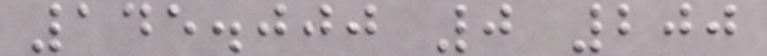145.000 0 200
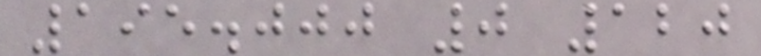195.000 0 120
